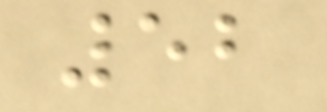52
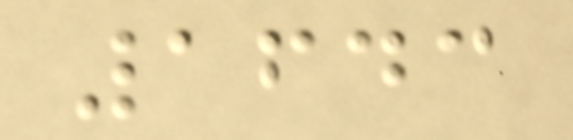1643
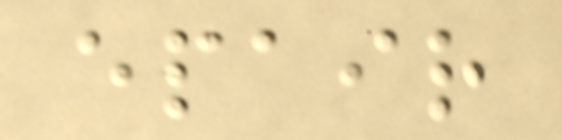epair
